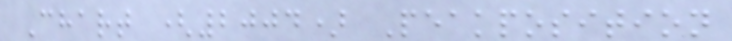Chart (2004) Peakposition
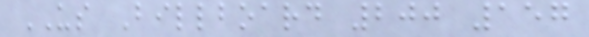US Billboard 200 157
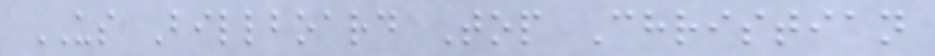US Billboard Top Christian
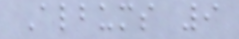Albums 9
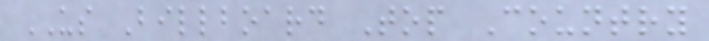US Billboard Top Country
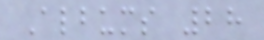Albums 28
